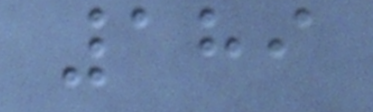189
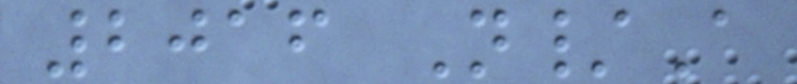2016 N/A
